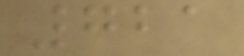721
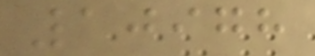10978
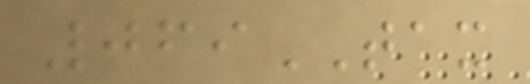069TAX
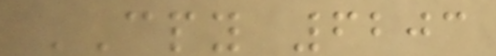CPY 6203
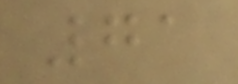71
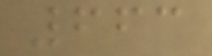663
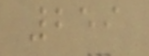259
